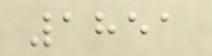1851
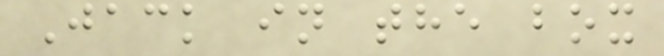Jack in the box
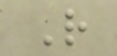R
